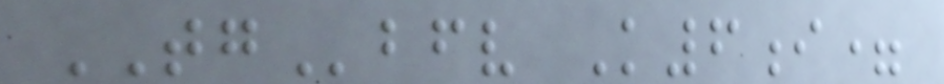TGbfv K6i=
